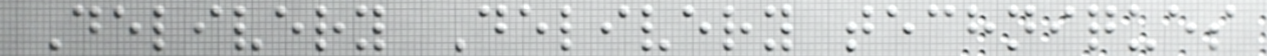Delivery Delivery techniques
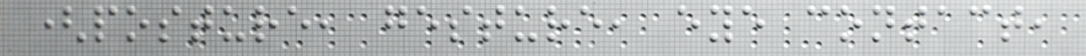(posture, gesture, eye contact,
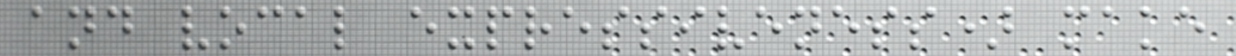and vocal expressiveness) make
